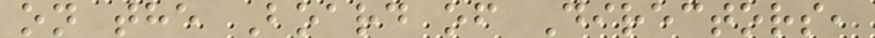on the Board of Directors,
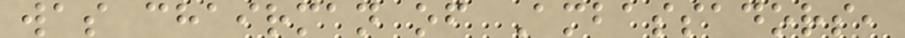was chairman of Ambassadors,
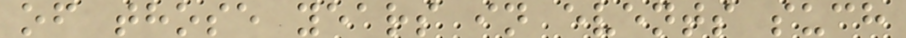of those years in events such
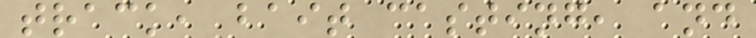track, bait casting, and
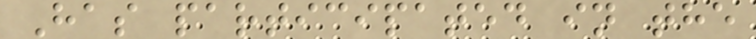Has participated in the
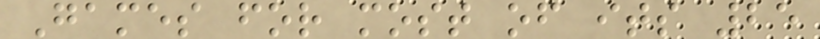Games for most of its 25
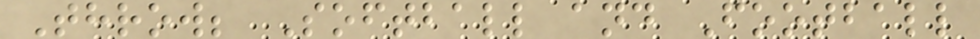Throw; Softball and Football
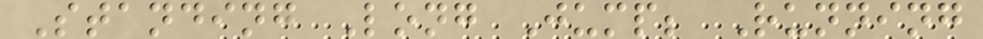Standing Long Jump; Running
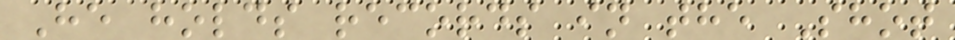He holds records in the Shot
